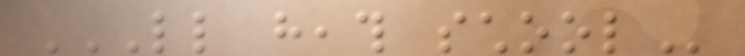LITTLE HEATH SCHOOL
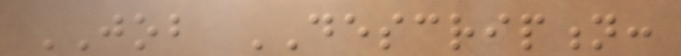JOB DESCRIPTION:
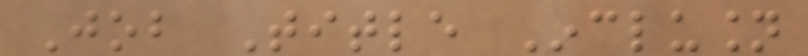Job Title Inclusion
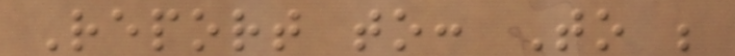Report to: To be
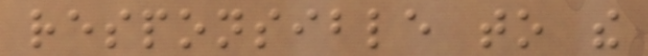responsible to the
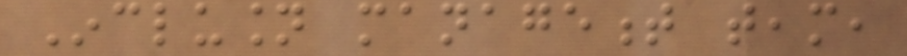Inclusion management team,
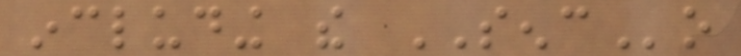including the SENCo
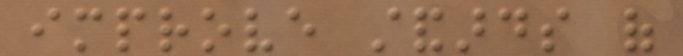improve standards of
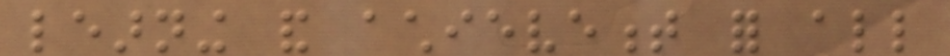learning and achievement for all
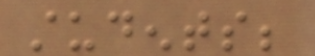students;
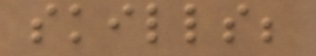skills;
